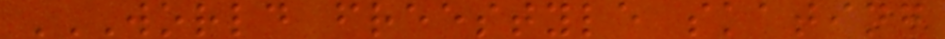WORLD FREESTYLE SKATING
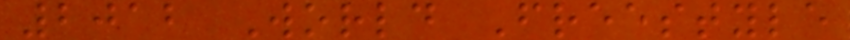2012 World Freestyle
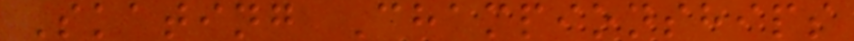Skating Championships
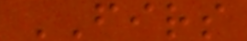FIRS
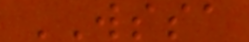WSSA
